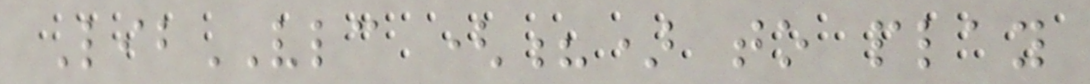LibVLC (?) to play
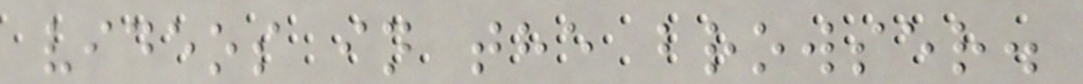videos in the browser.
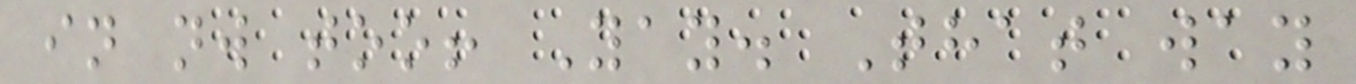in nw too! Yay. That way
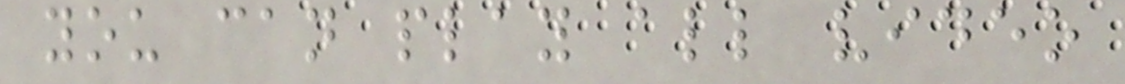you can play all video
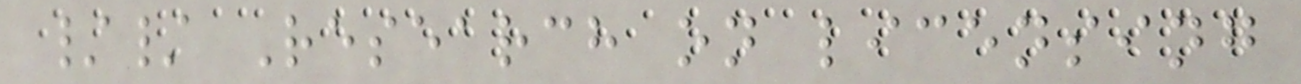// Research on licensing
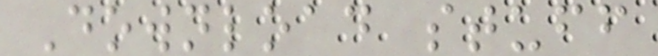Download stuff
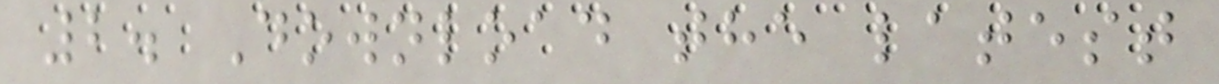2. Download the latest
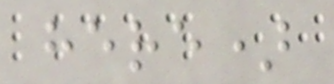here)
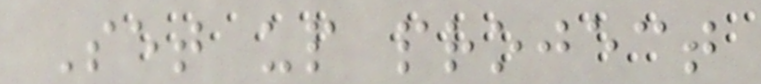Set up project
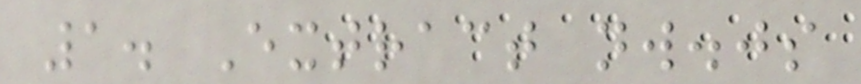1. Extract nw.js
